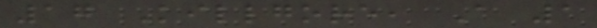17 Killgore, A 1
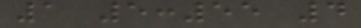1 5:55 4
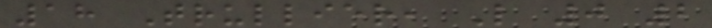18 Trullier, L 0 2
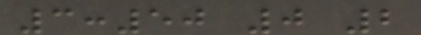3:50 0 2
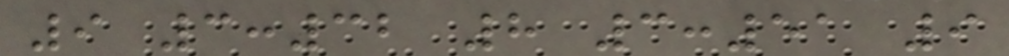9 3:32 8 3:51 9
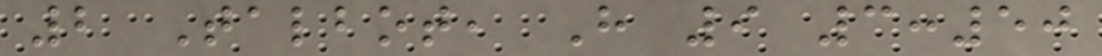2 Talbot, H 9 3:50
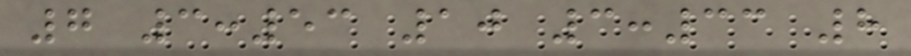7 3:53 10 3:33 8
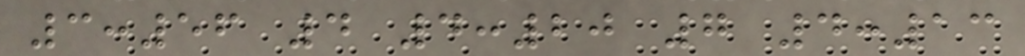3:56 4 4:20 7 4:13
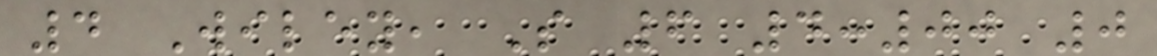4 Wiley, S 6 4:00 0
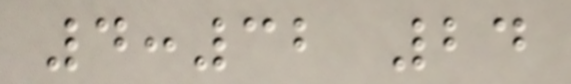4:32 24
